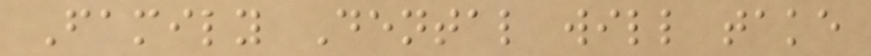Family Dental will take
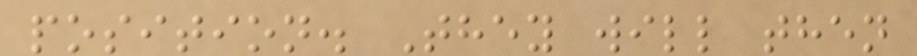position. They will then
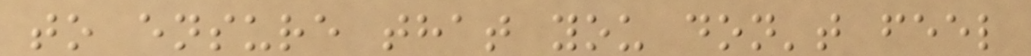to ensure that you don't feel
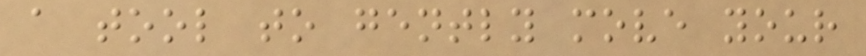a tool to gently move your
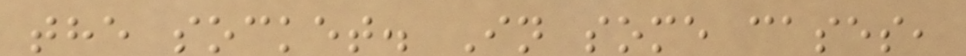the socket. In some cases,
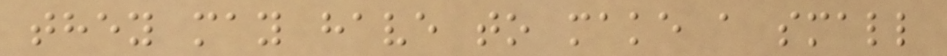they may have to make a small
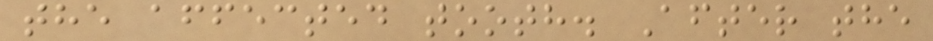the affected tooth. After the
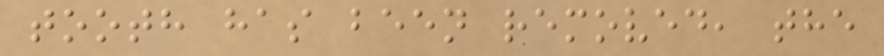tooth has been removed, the
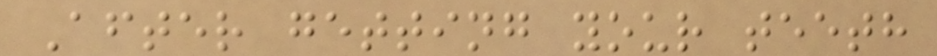After getting your teeth
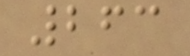263
